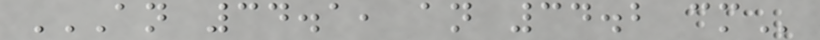AN 34.1, AN 34.2 CM
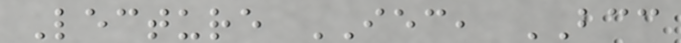Lecture IEC, BCC
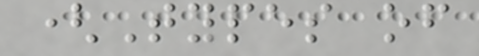(Types of
